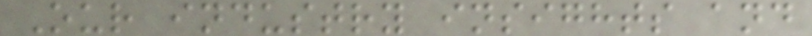Our industry insights and
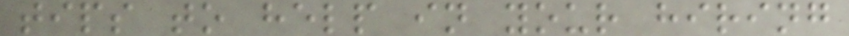tips to help in your hiring
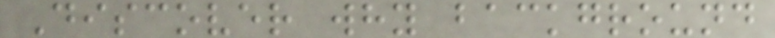Discover why background
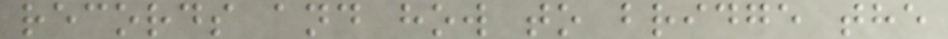records and how to bridge the
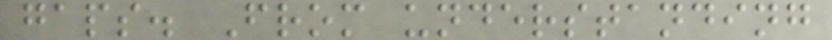gaps. From understanding
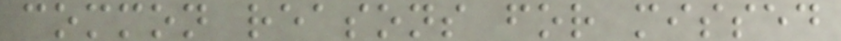common reasons for missed
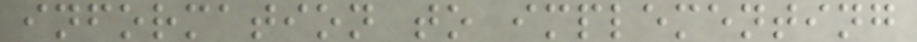information to implementing
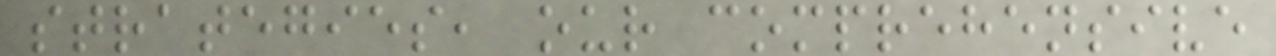strategies, our comprehensive
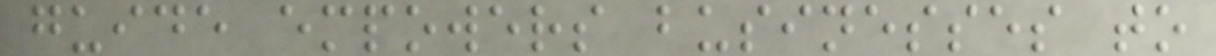guide empowers businesses to
